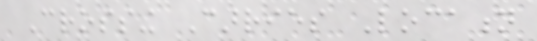Crossing Carries Location
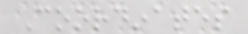Coordinates
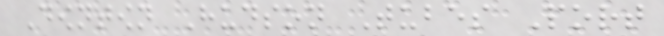Downtown Hudson Tubes Port
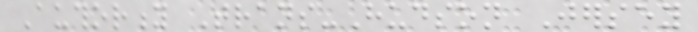Authority Trans-Hudson Jersey
